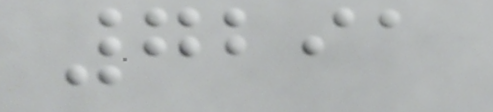7291
